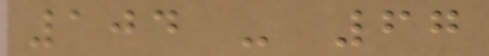104 - 67
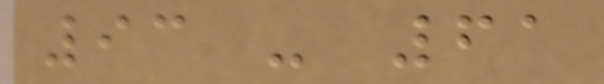93 - 61
